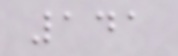141
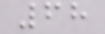68
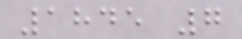1845 7
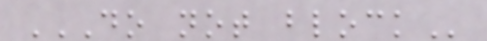DO NOT BLOCK
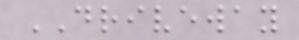DRIVEWAY
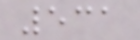531
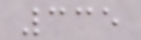335
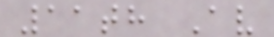11th Av
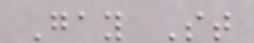Gay St
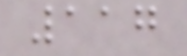117
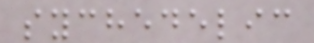sychedelic
